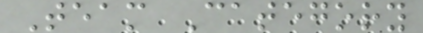Team Category
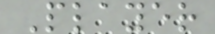Player
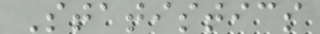Statistics
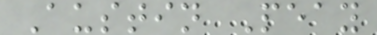Austin Peay
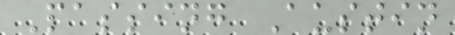Passing Austin
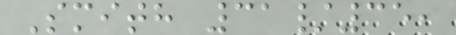Smith 31/35,
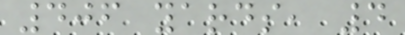406 yards, 4
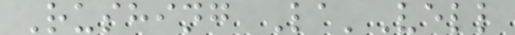Rushing La'Vell
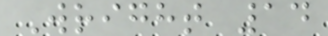Wright 14
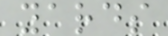yards
